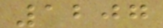1207
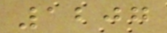1207
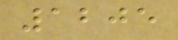1205
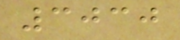3030
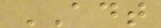ADT
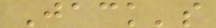Jack's
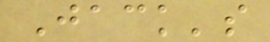Jack's
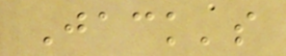Jack's
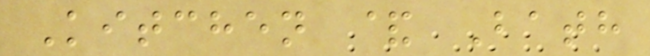Kitchen & Bath
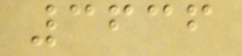3636
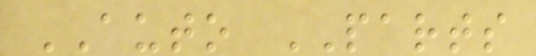AUTO PARTS
